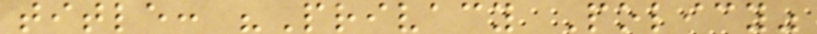title: "Privacy Policy"
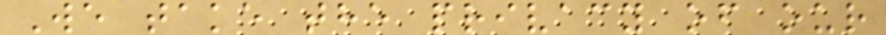We take the privacy of our
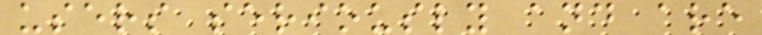users seriously and are
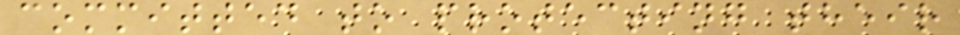committed to protecting their
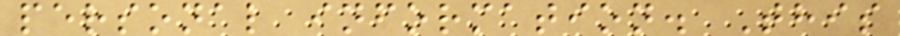personal information. This
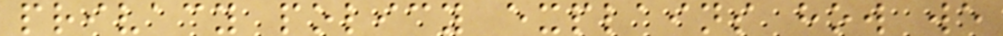privacy policy explains how we
